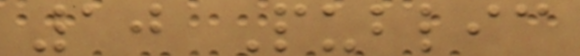10 Public
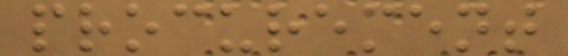procurement
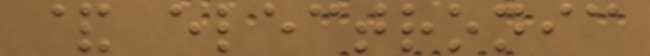& electronic
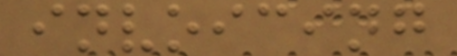invoicing
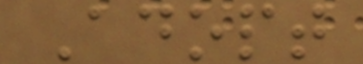Adopt
